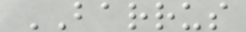BARRUS
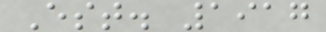Est. 1917
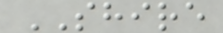SHIRE
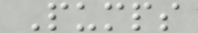Pumps
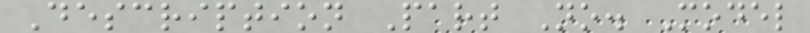Description Part No. Model
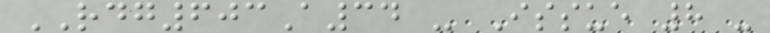RDG603A34 - Issue 8 -
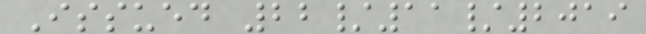Issued 22/11/2019
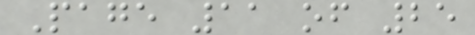Page 11 of 25
